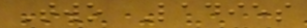Two Ladies
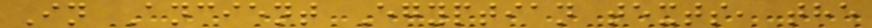In Ancient Egyptian texts, the
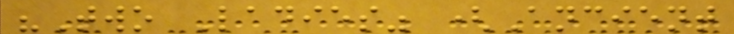"Two Ladies" (Ancient
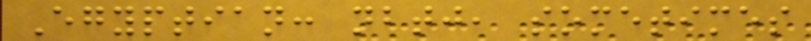Egyptian: nbtj, sometimes
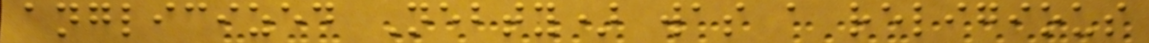anglicized Nebty) was a religious
